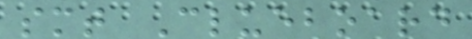smt Clueboard
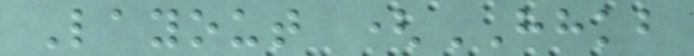Layout (HHKB
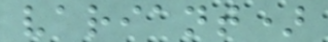variant)
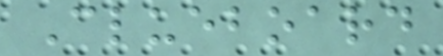Clueboard
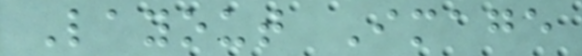Layout Image
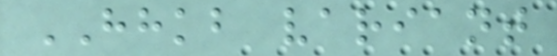HHKB variant
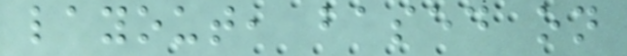layout, based on
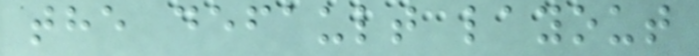the default layout
